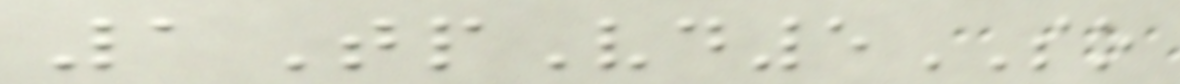1TpVd5SO
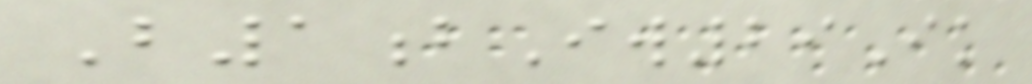B1bIw29Ik
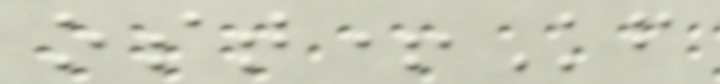ost+Kf
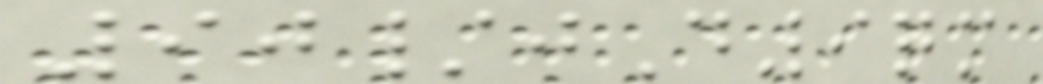90/jD9qm
